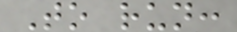To run:
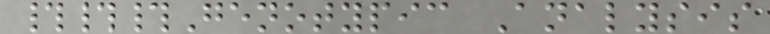###Genotypic Analysis
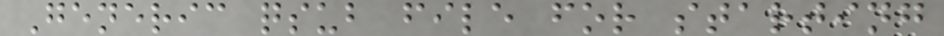Generic qsub file for starting
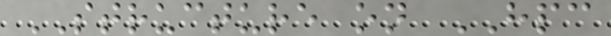STRUCTURE on HPC
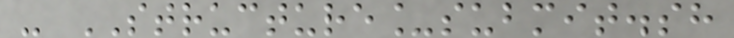- STRUCTURE_submit.sh
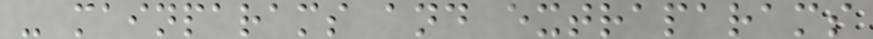- mainparams and extraparams
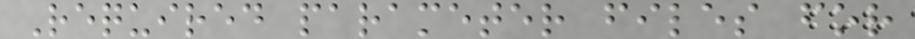Required parameter files for
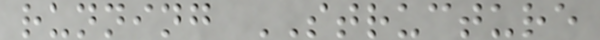running STRUCTURE
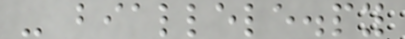- biallele.py
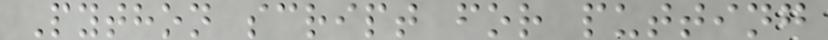Python script for putting
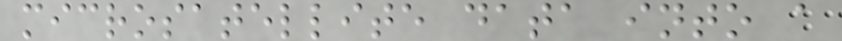microsatellite data into a
